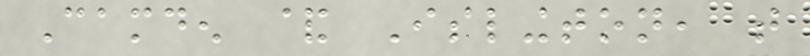Camden & Islington, that
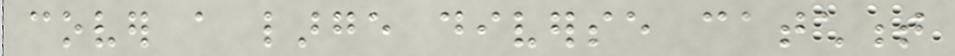cover a large diverse catchment
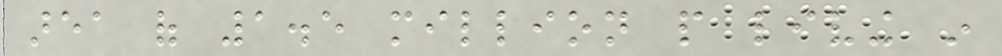area of 1.5 million people living in
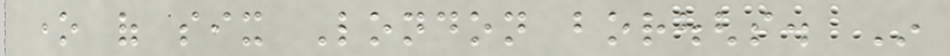one of six London boroughs. In
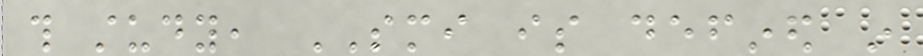this study, SMI is defined in
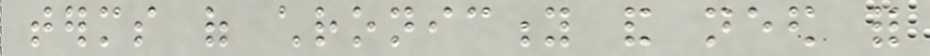terms of chronicity and need for
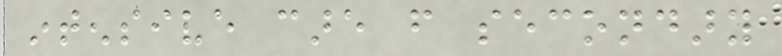intensive care from secondary
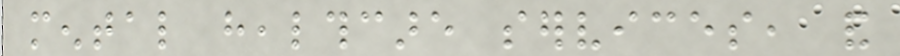mental healthcare services, and
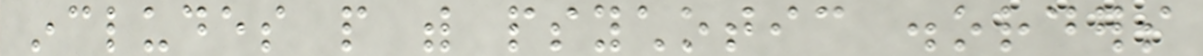includes people with psychotic disorders
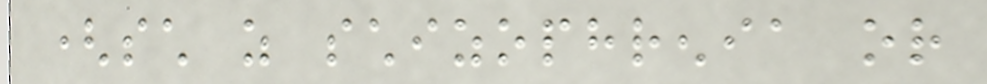(such as schizophrenia or
